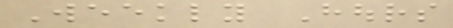Weekly Hours
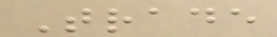Trade
